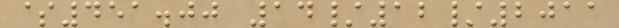$451.00 14/12/2011
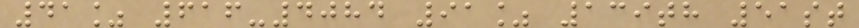41% 616-4084 91% 139th 51st
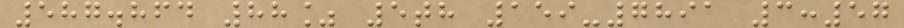587.864 88% 5th 159-7891 3:57
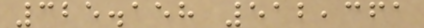325.158 512,361
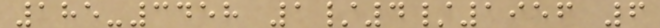185-3458 1/4/1956 6
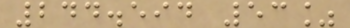244.594 53%
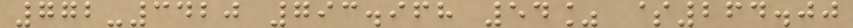772-3420 793.968 54% $264.00
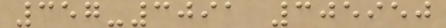357-3091 305950
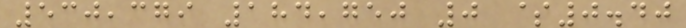530,379 184,750 0 $0.40
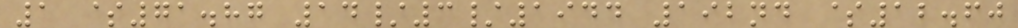1 $71.87 14/3/1944 192nd $12.60
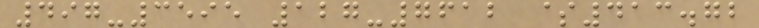497-3595 127-7612 $413.72
